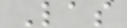Las
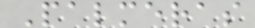Palmeras
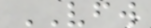VFW
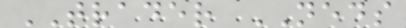TRADER NEDS
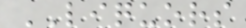LIQUORS
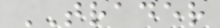TRADER
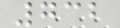732
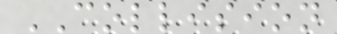COLLISION
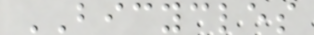BICYCLES
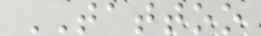TATTOO
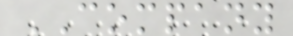COMPANY
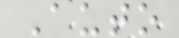Auto
